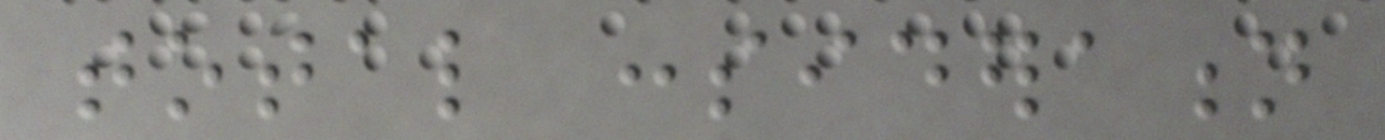total consideration
